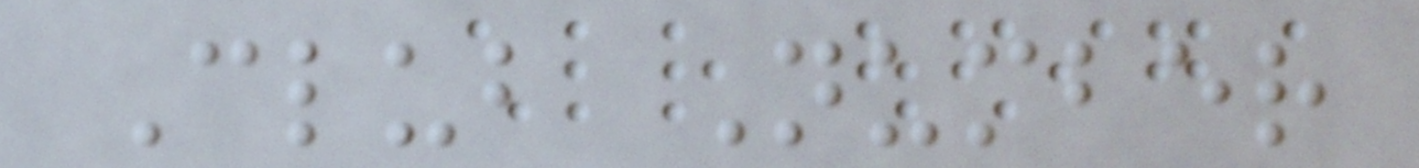Club Number
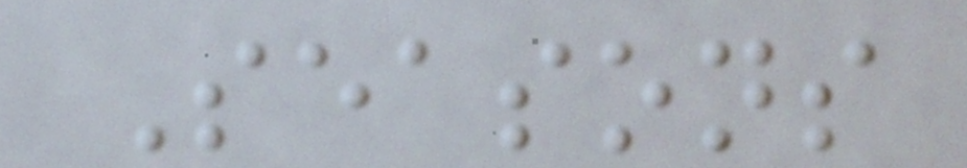Seasons
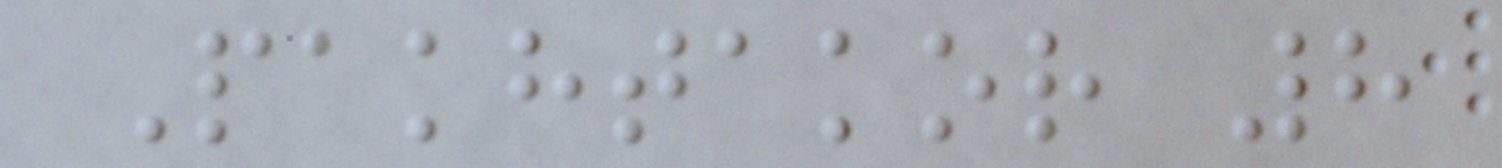Pakhtakor 8
